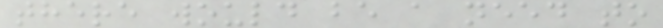there would be a need to
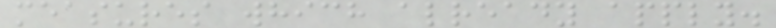measures which already apply.
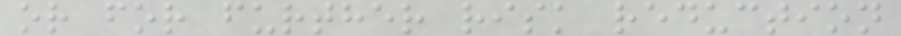or for further risk reduction
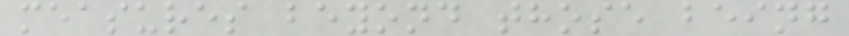measures beyond those being
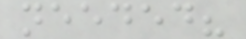needed?
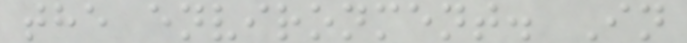the environment. In
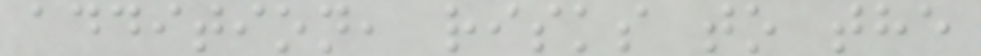addition, risks to the
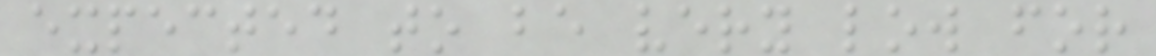expected to be very low for
